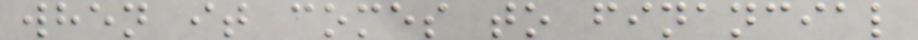when it comes to financial
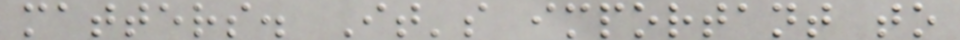matters. It's important to
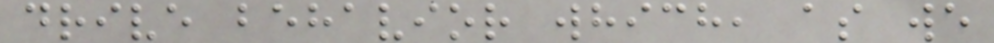drive behavior which, as we
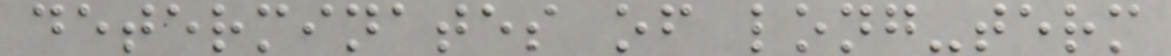determinates of long-term
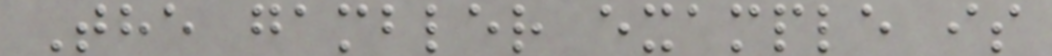The gambler example is
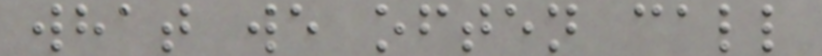what we often call
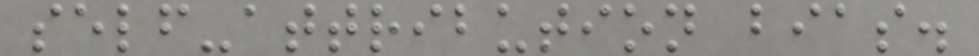self-attribution bias.
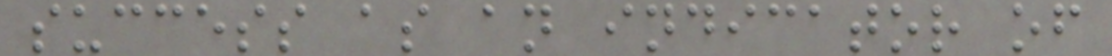success as an indicator of
